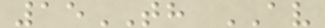15TH AV
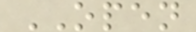OPEN
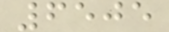6505
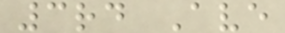3rd Ave
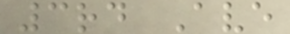3rd Ave
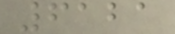6121
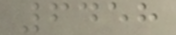6458
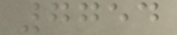7754
